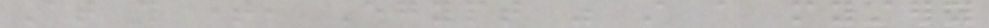At this time, Egypt was still a mystery
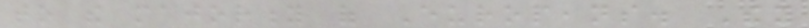to the majority of Europeans. They
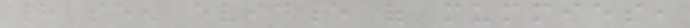had seen evidence of mummies,
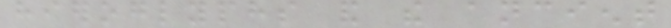hieroglyphs and the ancient
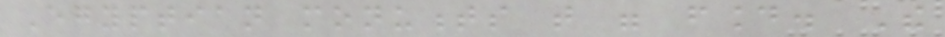Egyptian monuments that were found. The
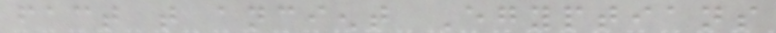fact that ancient Egyptians
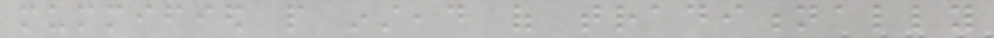mummified people instead of traditionally
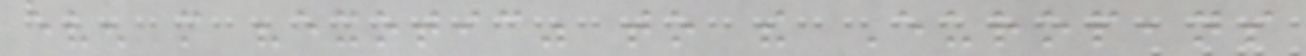even more "exotic" to the Europeans
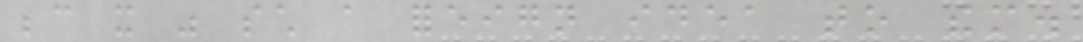because it was such a foreign idea to them.
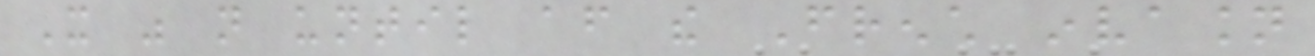It was not until after the French invasion
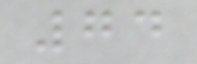74
